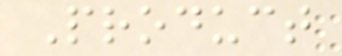Product
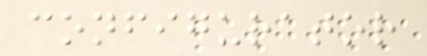configurator
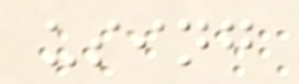using
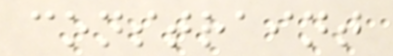constraint
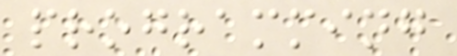programming
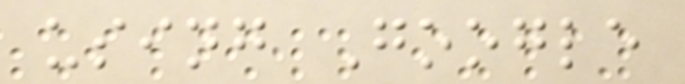using Google
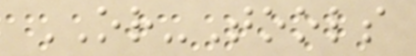OR-Tools
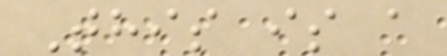This is a
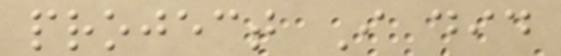project I did
